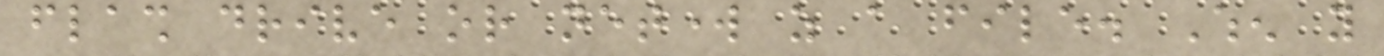flash drive or network as a file. When you
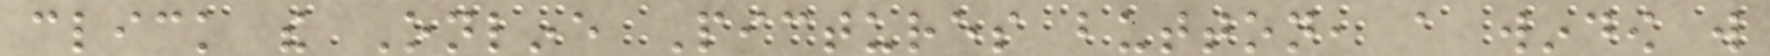click the Online Pictures button, a window will
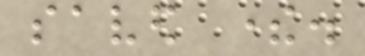saved there.
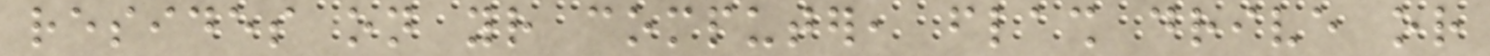resides on your computer, flash drive or
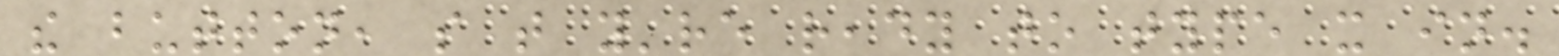the button, so that you're ready to type it in.
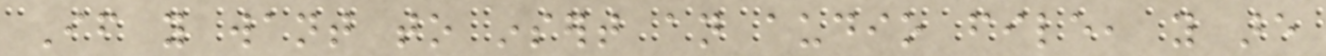If you want to insert an audio file, you are
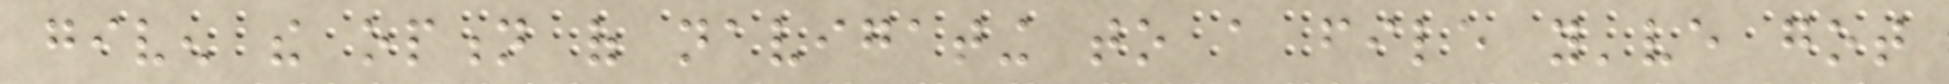given the option of navigating to a file you've got
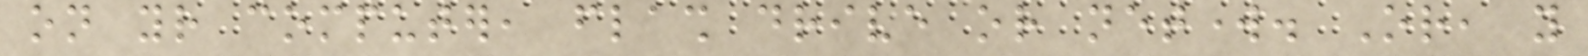on your computer, flash drive or network. Or, you
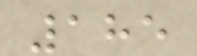185
